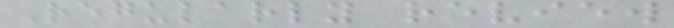Regularly review
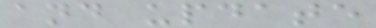and update
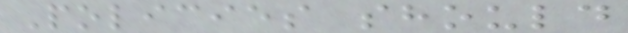Policies should
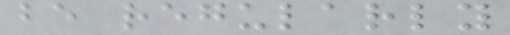be regularly
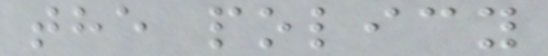the policy
